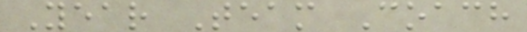Year Team Coach
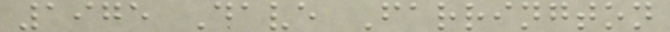1975 Dave Farrington
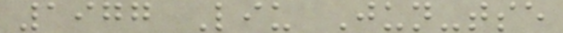1977 Liu Jun-tse
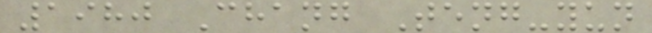1980 Chang Teng-yun
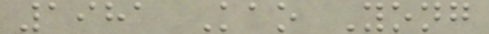1981 Kao Yong
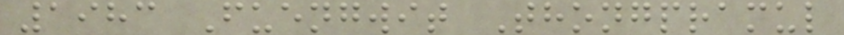1983 Fuengwit Thongpramul
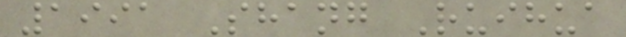1991 Shang Ruihua
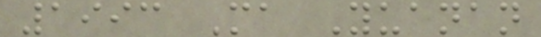1993 Ma Yuanan
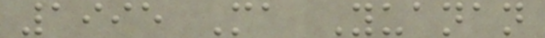1995 Ma Yuanan
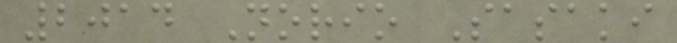2014 Norio Sasaki
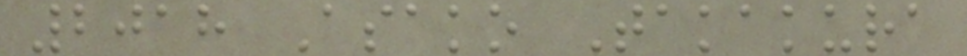2018 Asako Takakura
